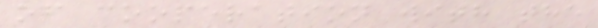of cooperation with the
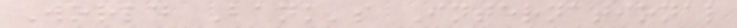World Bank's International
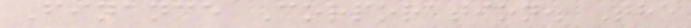Finance Corporation. The
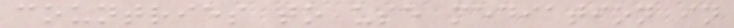countries to use mediation in
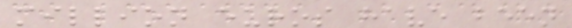million euros have been
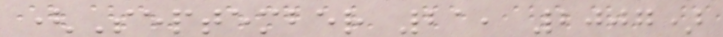(September 21, 2007)
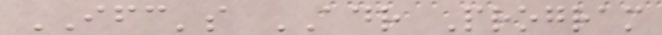IFC's ADR Program
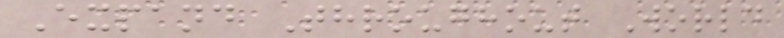Expand Throughout World
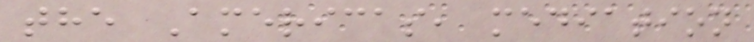the Americas, mediation
